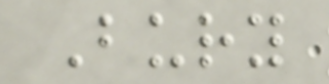Bury
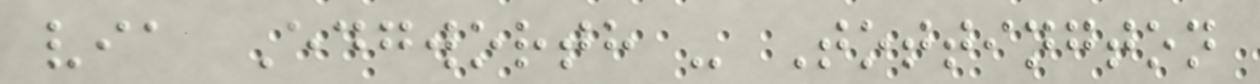via Edgworth - Tottington
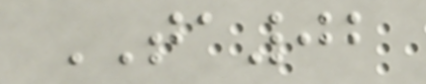TA02
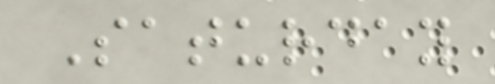Saturday
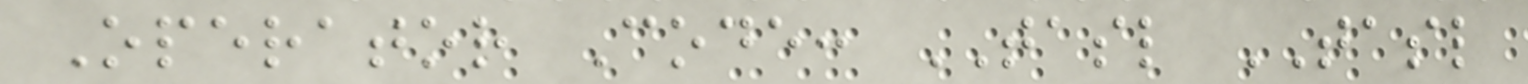Operator Code: TASL TASL
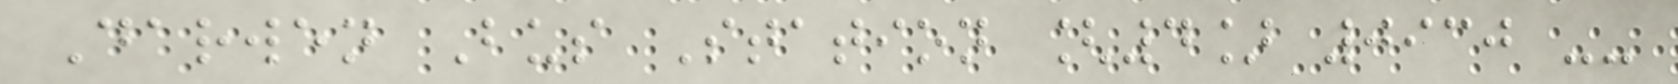Darwen Bus Station [4] 0930 --
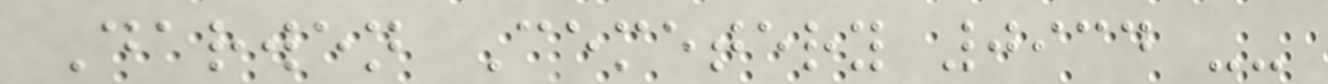Darwen Cemetery 0934 --
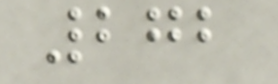272
